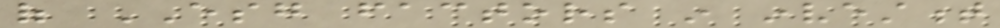of ESG factors in investment
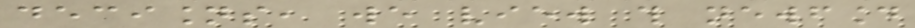decisions, we view this newfound
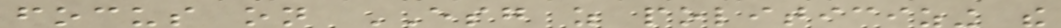focus on ESG as politicizing the
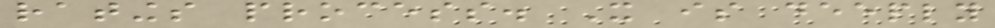ratings process. It is deeply
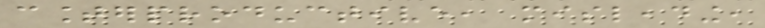counterproductive, misleading,
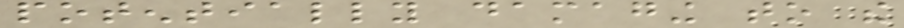potentially damaging to the
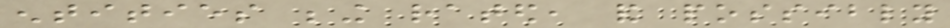entities being rated, and possibly
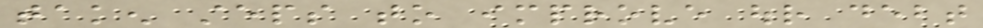taken steps to improve our debt
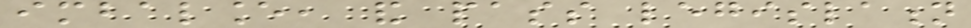imbalance, and pass legislation
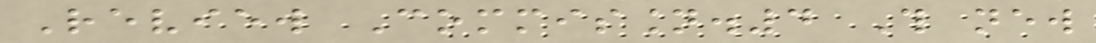Review Commission.4 This new
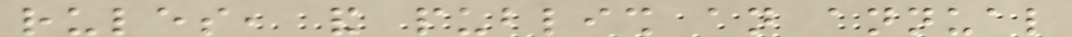rules, and publish an annual
